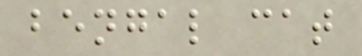bengal cat
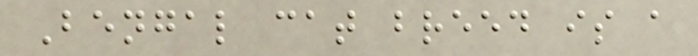Bengal cat breed is a
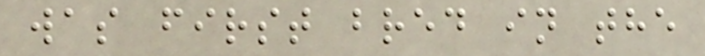was first bred in the
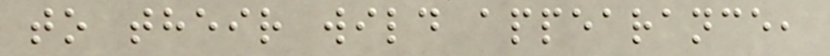to their wild appearance,
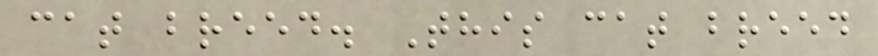cat breed. This cat breed
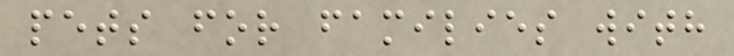pets for families with
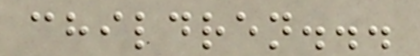children...
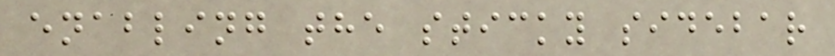enabling the sticky sidebar
